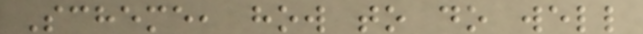Scheme, how to do well
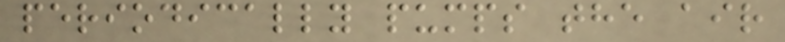periodically pumps the air
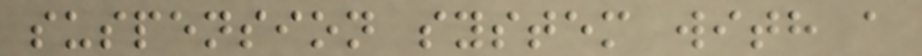suspension system with a
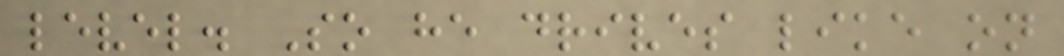level. So he drives like on
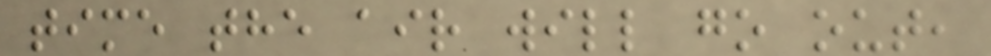time the air will go out,
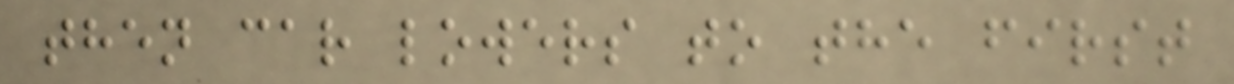then car lowers to the first
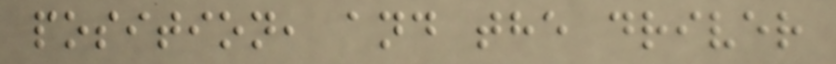position, and the driver
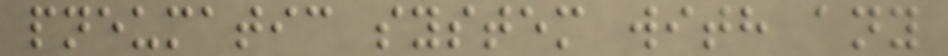pneumatic system with any
